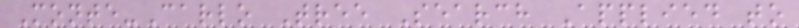Monte-Carlo Tree Search Applied to
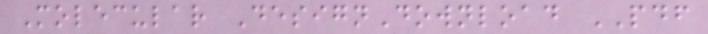Molecular DesignDownload PDF
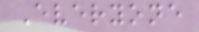Everyone
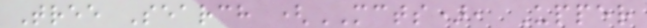Tree Search (MCTS), Upper
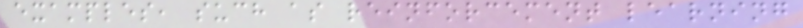examples, such as reinforcement learning
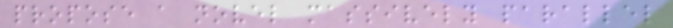propose a novel massively parallel
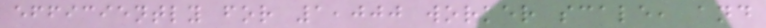efficiently for 1,000 worker scale, and
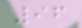96
